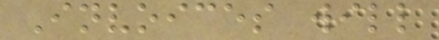Invoices will
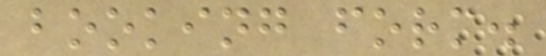booking form.
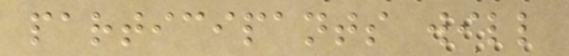participants will
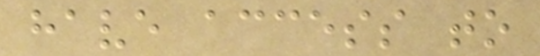have access to
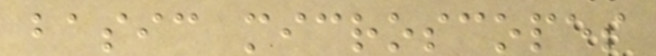basic microscopes
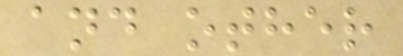and other
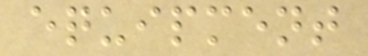equipment
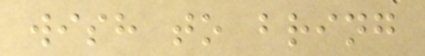wish to bring
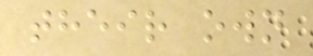their own
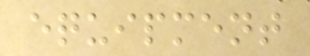equipment
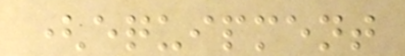(equipment
